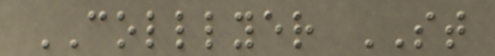COLLLYER ST
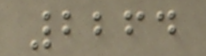2264
